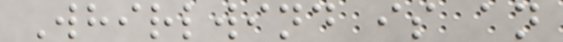Whirlwind is an
